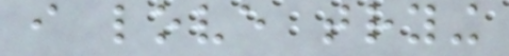i love trying
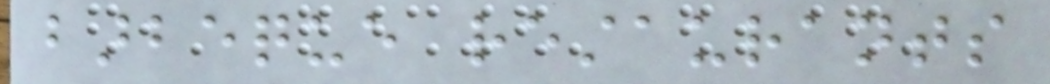barbeque restaurants
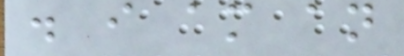. i am an
